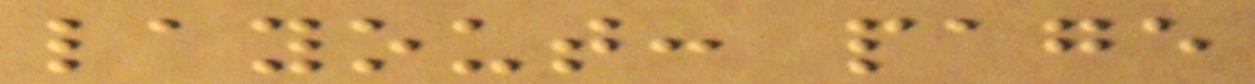layout: page
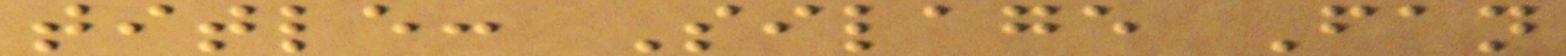title: Silage Fan
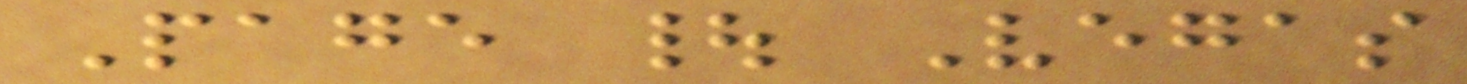Page | Vegas
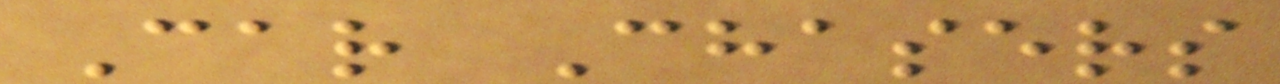Car Chasers
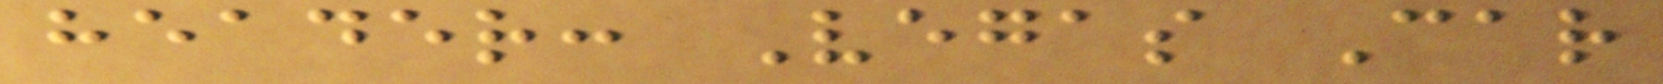header: Vegas Car
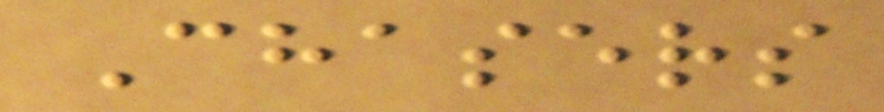Chasers
